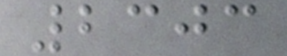2303
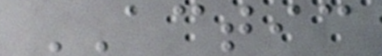ACTIC
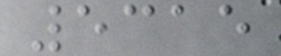5315
